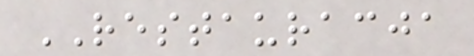RESTAURACJA
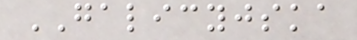GALICYJSKA
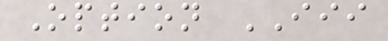Option III
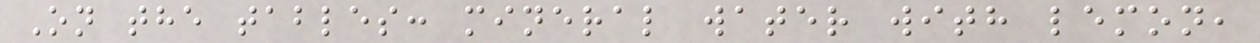On the tables: mineral water with lemon,
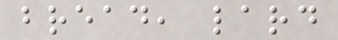bread, lard
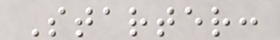Starter:
